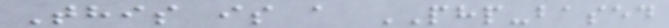This is a PHP-based
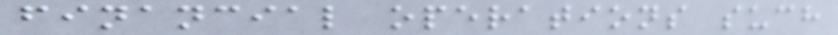financial operations such
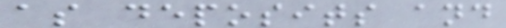as deposits and
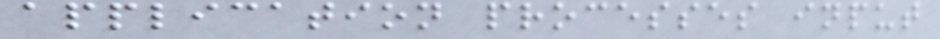application processes input
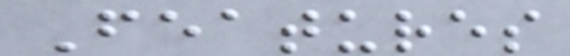Features
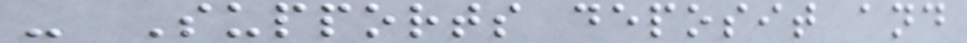- Supports deposit and
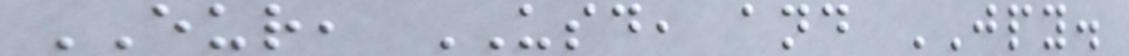EUR, USD, and JPY.
